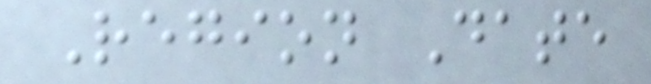Region Date
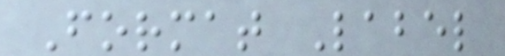Format Label
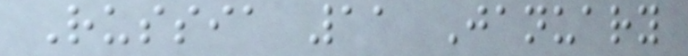Russia 11 January
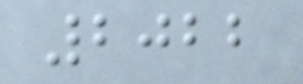2022
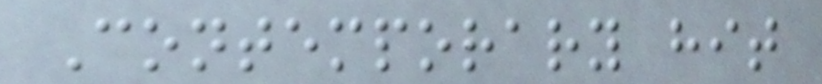Contemporary hit
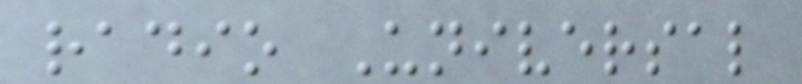radio Universal
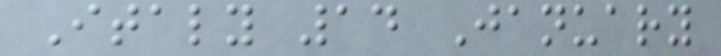Italy 14 January
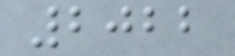2022
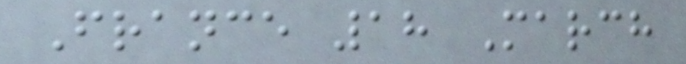France 18 March
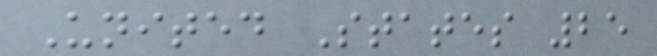United States 25
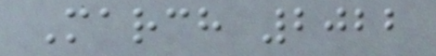March 2022
